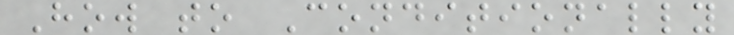How to Conditionally
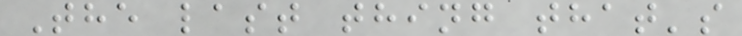The last thing that's
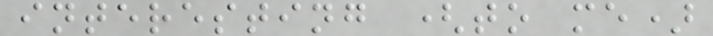interesting (to me)
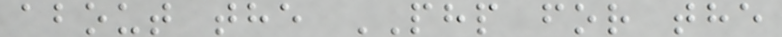about the PHP for the
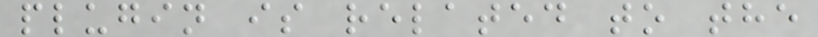plugin is related to the
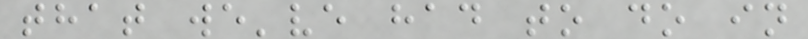that we've had to do in
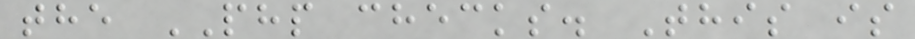the PHP checks. This is
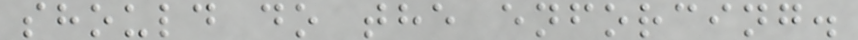should do the enforcing.
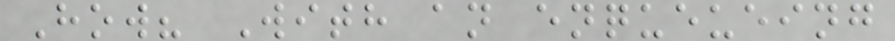How? With an enqueueing
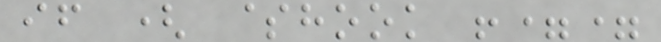if ( $hook !==
